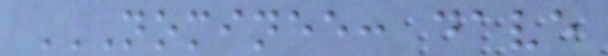NOMINEE: DAVE
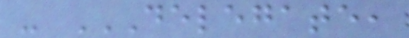- DELEGATE,
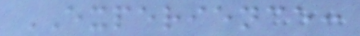EXPERIENCE:
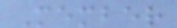Member
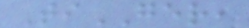TiGER,
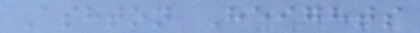Ashton Heights
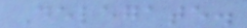Delegate.
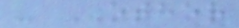- OTHER
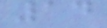14
